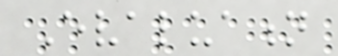Evaluation
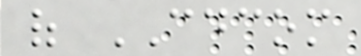of CDCOM
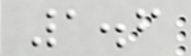1.6
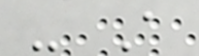- A
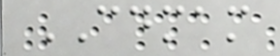CDMAM
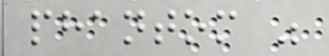phantom was
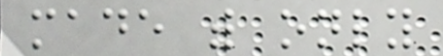made with only
